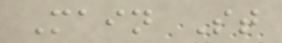Main St
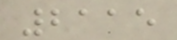2115
